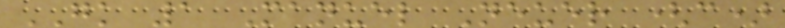GK 1 Manuel Neuer (c)
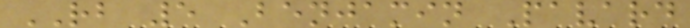RB 5 Benjamin Pavard
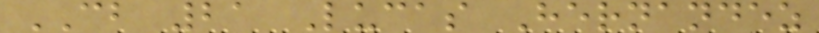CB 21 Lucas Hernandez
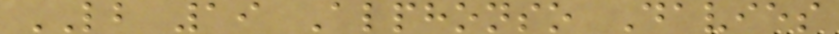LB 19 Alphonso Davies
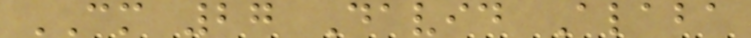CM 27 David Alaba
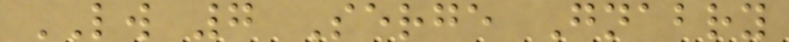LW 7 Serge Gnabry
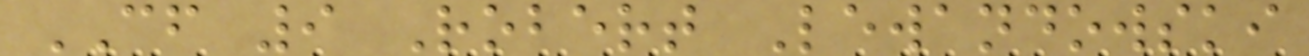CF 9 Robert Lewandowski
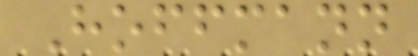Hoffmann
